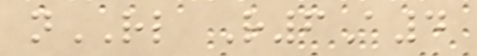nRL R6A4
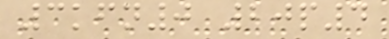3kfn0 20p4
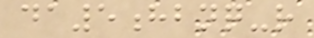da5hbnq-r
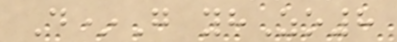D*G yhZo8
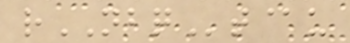rNBQt@u
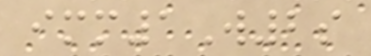imm1W2s
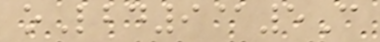oLbd9@5C
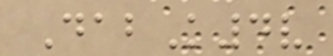DabK4v
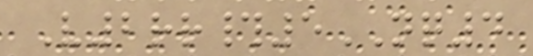V2rr#5NQ4
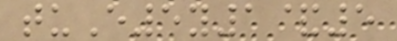tuE5y1&5
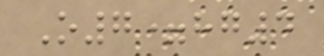O7=hg4
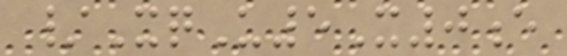/XqU5X0e
